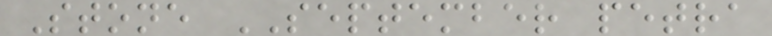Stone SEPTEMBER petra
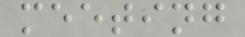meeting
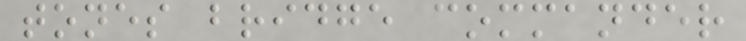tones bridge commander
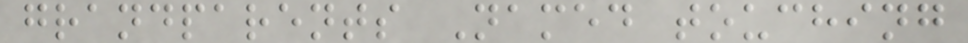grandparents Named touching
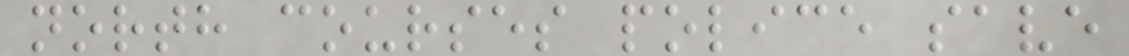north courses police save
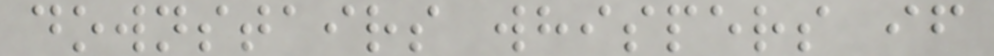downstairs whispers if
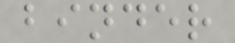binder
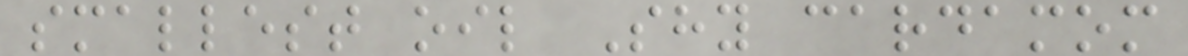smallest oil Shy cardamom
